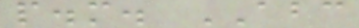p.m. ABC
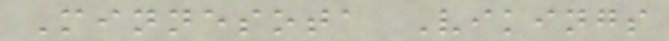Minnesota Vikings
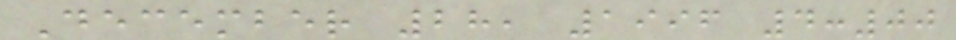December 28, 1996 4:00
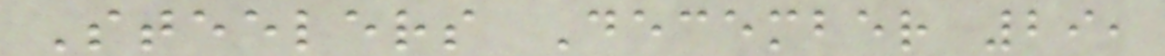Steelers December 29,
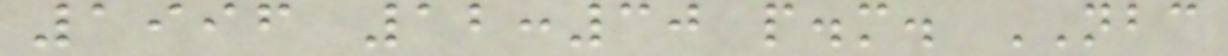1996 12:30 p.m. NBC
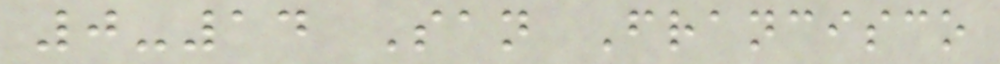0-14 San Francisco
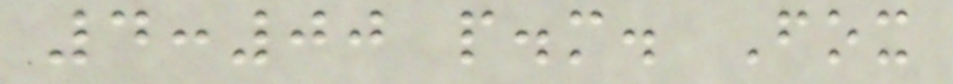4:00 p.m. Fox
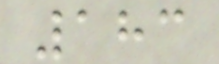183
